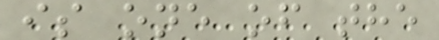is one of the
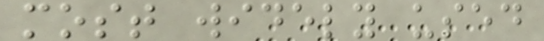most widely used
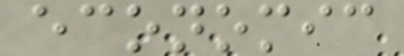economic
